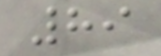89
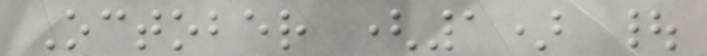October (1) |
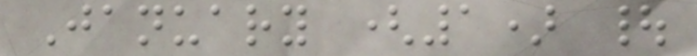January (1) |
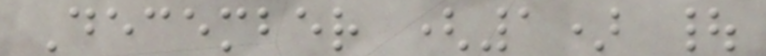December (1) |
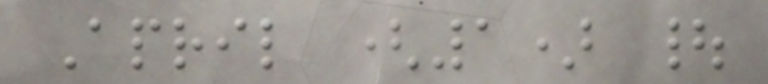April (1) |
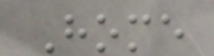Home
